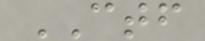CTF
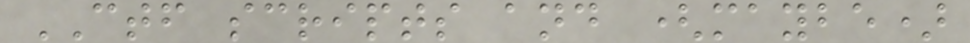CTF scripts and (maybe)
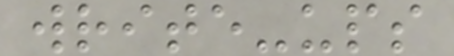write-ups
